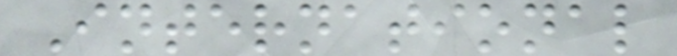International
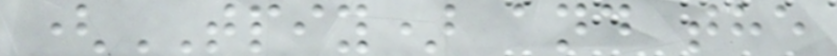(TPIY) and the
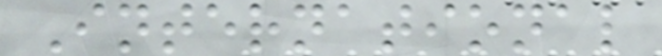International
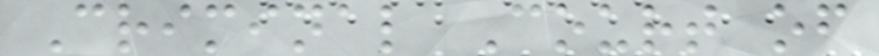Criminal Court of
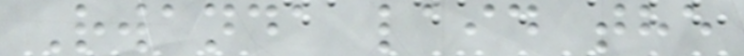Rwanda laid the
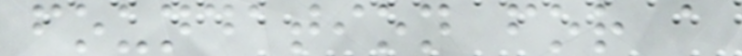foundation for a
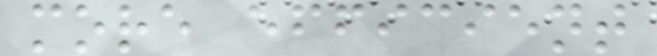more efficient
